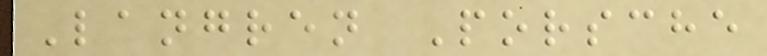Langren Porsche
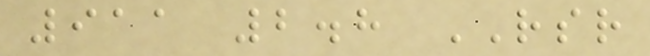911 2.8 RSR
